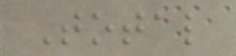Total
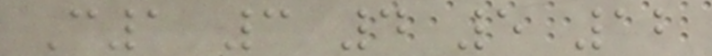C1 3 4 5 12
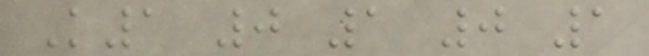K1 0 1 0 1
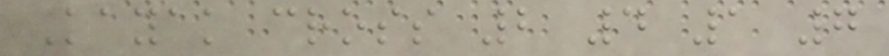Kayak cross 2 4 1 7
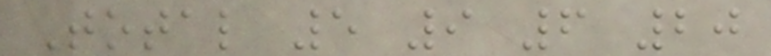Total 5 9 6 20
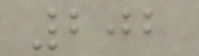202
